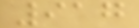917
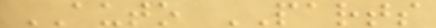AUTO PARTS
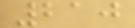210
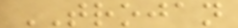TROJAN
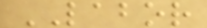LABOR
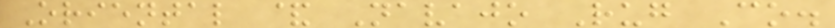Oriental & Navajo Rug Co.
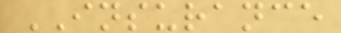INSURANCE
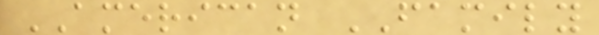AMERICAN FAMILY
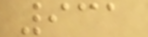931
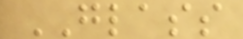GLASS
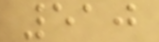510
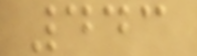443
